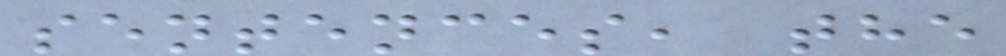sentences, the
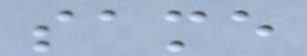same
